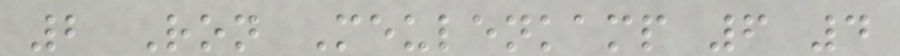2 Ron Meulenkamp 6 4
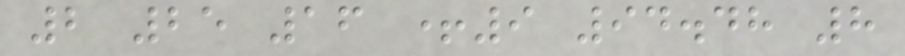2 25 16 +9 94.48 8
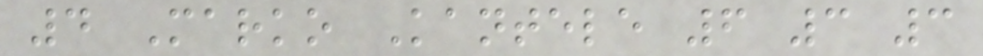4 Marko Kantele 6 3 3
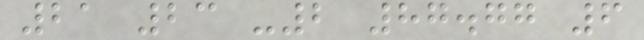21 23 -2 87.77 6
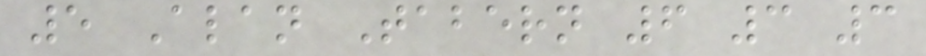5 Alan Tabern 6 3 3
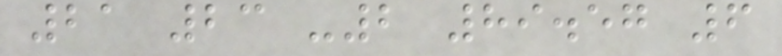21 23 -2 89.57 6
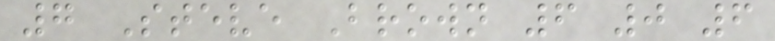7 Steve Brown 6 0 6
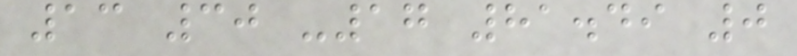13 30 -17 81.49 0
